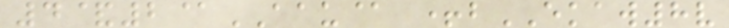4&2@AAU@ +bEKAW8v
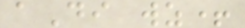aDi wz+
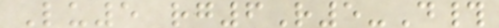Lu5 rg6R5-D#
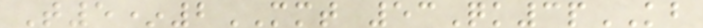T5*2MMT 53Qk3pKB
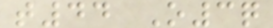t44 O3q
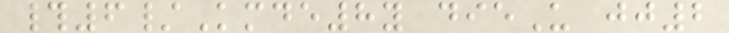#6/Kmde8y dieU jj2
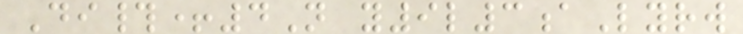Di#+4N y9l3aLyrw
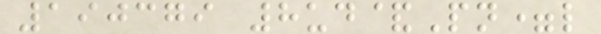190379 8ud&Pn=l
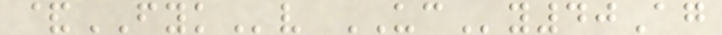&FYKv UCy40Ag
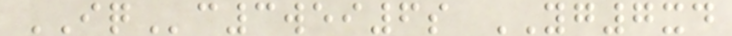IQc3wei6s YG7xd
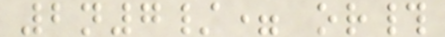2n7/= or#
